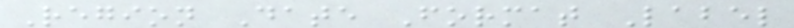Region Date Format Label
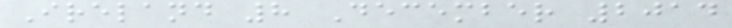Ireland 8 December 2014
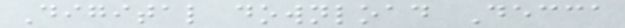Digital download Decca
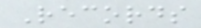Records
